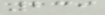239
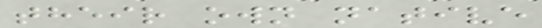their own native
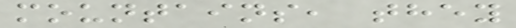mountains, they
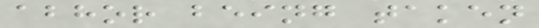abhor being taken
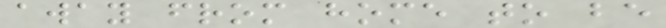away from home to be
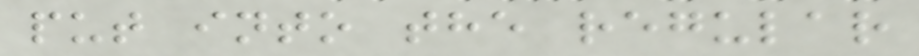put into the regular
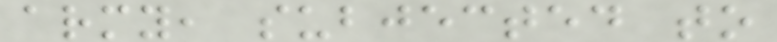army, subjected to
